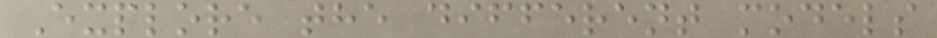Explore the different models
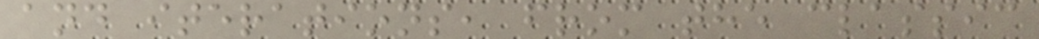and iterations, from the classic
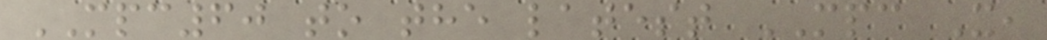MPC60 to the latest MPC X,
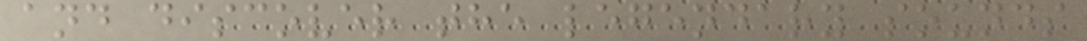and discover the legendary sounds
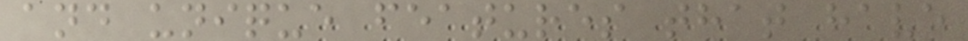and unique features that have
